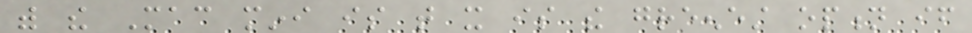with the Mac mini is that it is the greenest option if
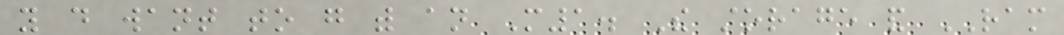you do want to go with an M1. The storage and RAM
